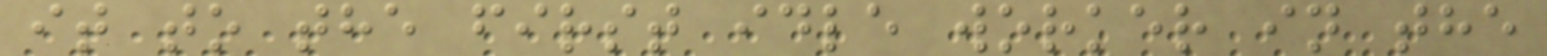it to the first idle worker in the
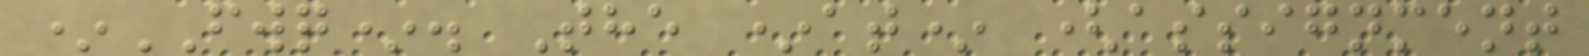*FWQ*. The *at* (assignment
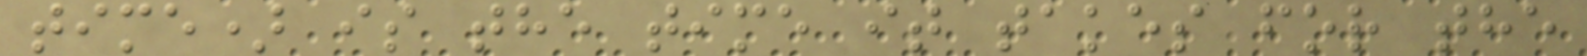time) is the time it takes for the
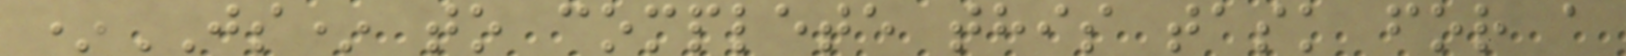*JS* to complete this task for a
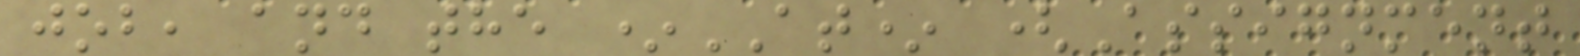job, and the *AT* (Assignment
